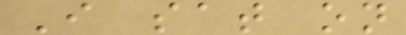I sat on
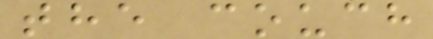the couch
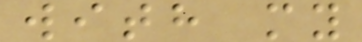with my
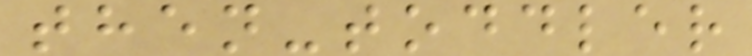then-toddler
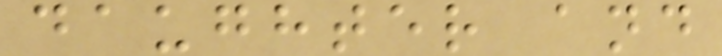daughter and
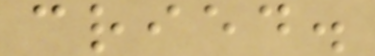cried.
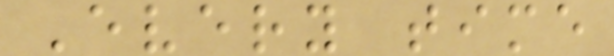Every time
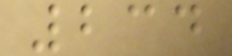234
